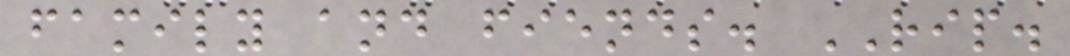family and fiends. RIP.
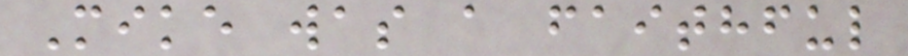Mike was a faithful
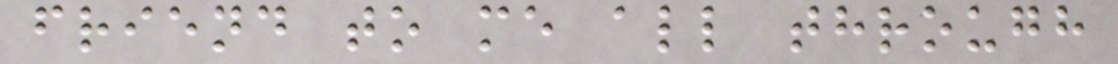friend to me all through
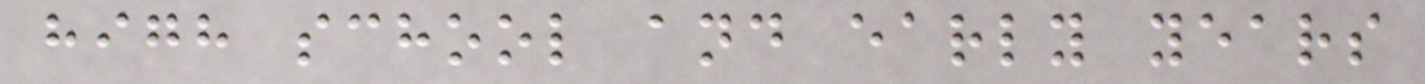high school and early years
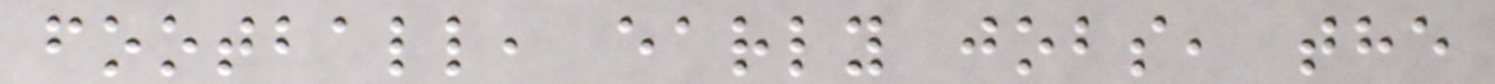football, early jobs, the
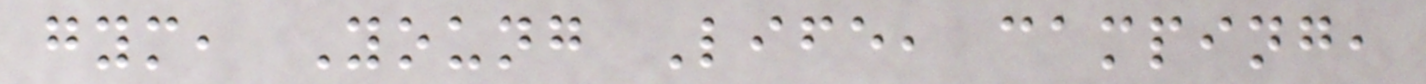gym, Young Life, camping,
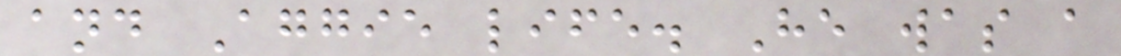and Aggie life. He was a
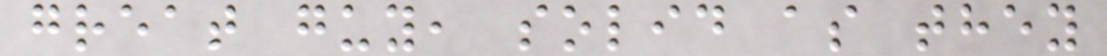great guy, solid as they
